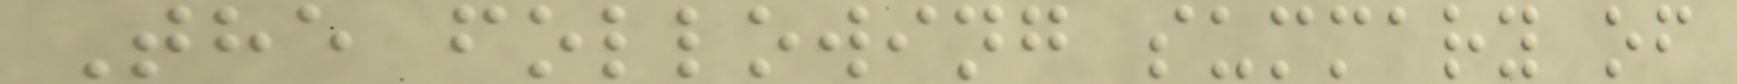The following summary of
